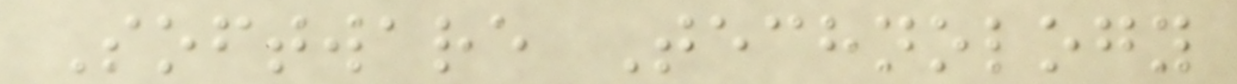Software Technology
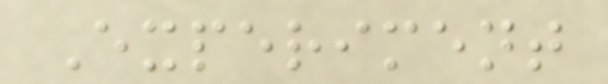Experiment
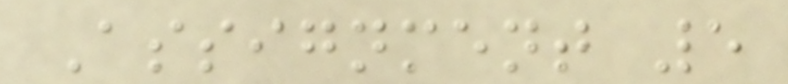Assignment 5
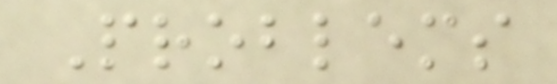Problems
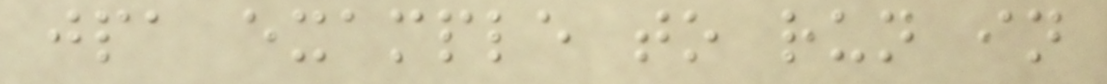jpa example to run in
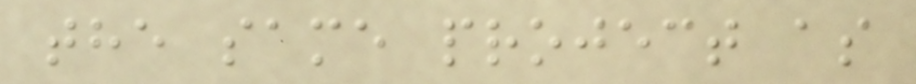the same project as
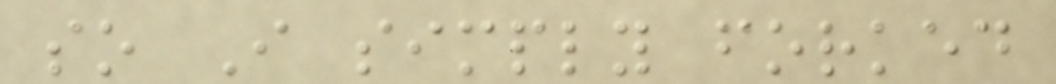so I simply forked
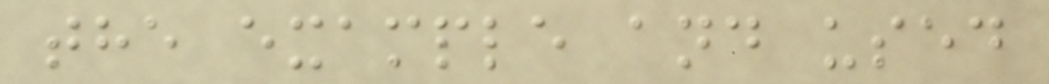the example and used
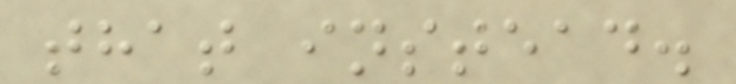that instead.
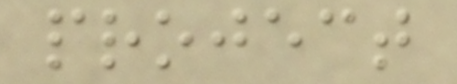project
